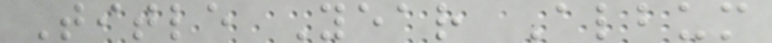Title Year Album
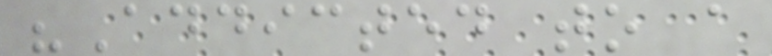"Addicted to a
